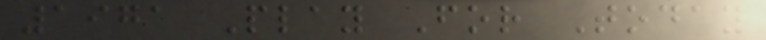1971 Play For Today
